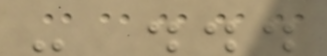- ...
